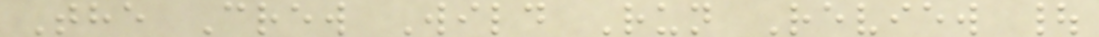The Crew Wild Run Review |
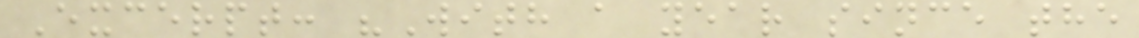Excerpt: "With a year since the
